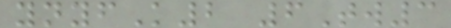ynyfK2 6Tw3
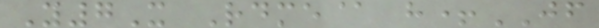Y7X Rdme@ h+JF
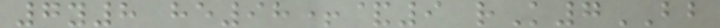7y8 he98+&9 rK7BB
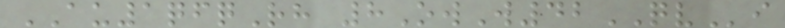AU1qfqRh 8OwW42QVi
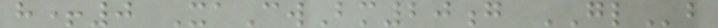h+0 XaCwBm20g GLb
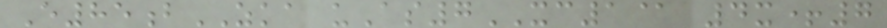E85bZKA uAs7XC1@ 4x+7
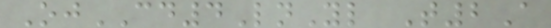OjCD4LnYl T2A
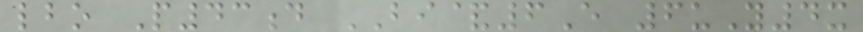lbo P43d BI&6E 6uY4x
